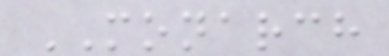MONARCH
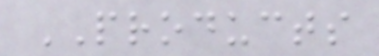PRODUCTS
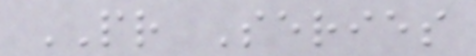PR Series
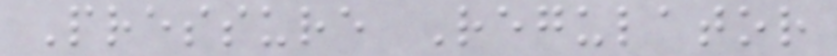Pressure Regulator
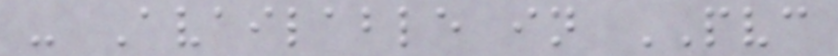- Available in PVC
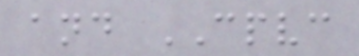and CPVC
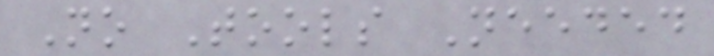No Tools Needed
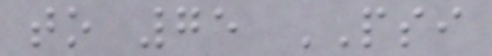to 75 PSI
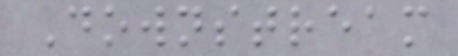Downstream
